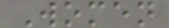Women
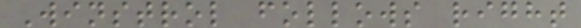Winstrol follows right
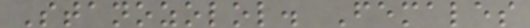Stanozolol. Females
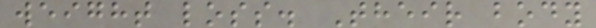weight loss. Their body
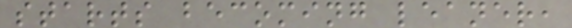starts becoming leaner,
